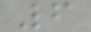6
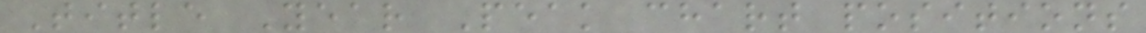Title Year Peak chart positions
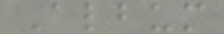Album
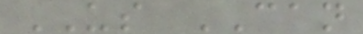US CAN
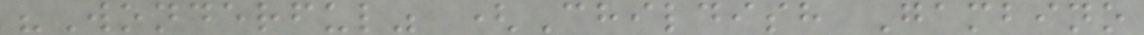"Wonderful" (Childish Gambino
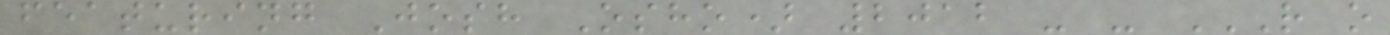featuring Josh Osho) 2012 - - R O
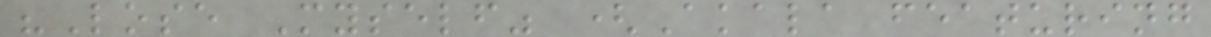"Lose Myself" (Akala featuring
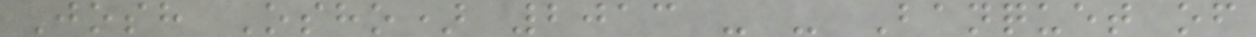Josh Osho) 2013 - - Banquet of
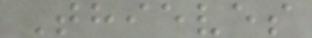Thieves
